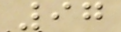97
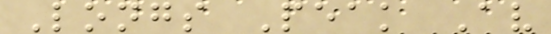Longs Peak Av
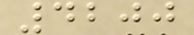4200
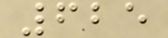625
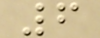6
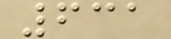631
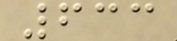633
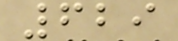629
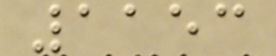1153
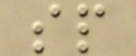sp
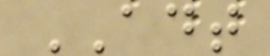ADT
